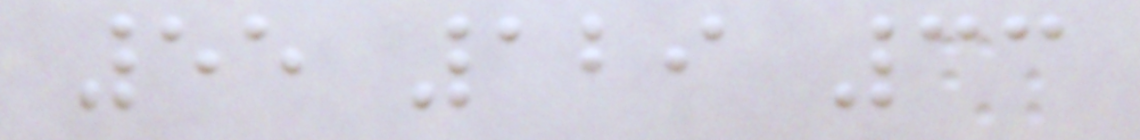55 129 33
